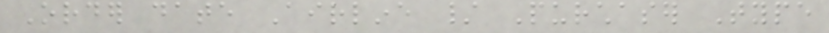Order date Airline / Purchaser Type
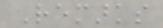Remarks
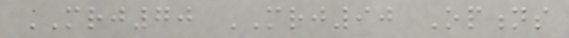MRJ70 MRJ90 Options
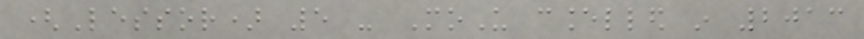(Lessor) 5 - MoU cancelled in 2013
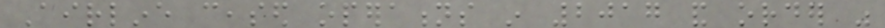Airline ceased operations in 2017 and order was
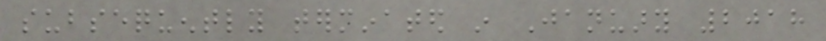subsequently terminated in January 2018
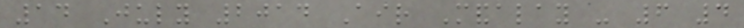14 July 2014 Air Mandalay - 6 4
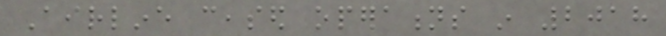Airline ceased operations in 2018
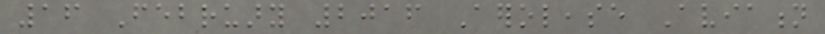16 February 2016 Aerolease Aviation
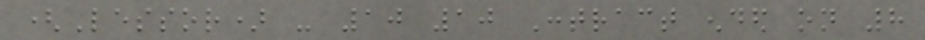(Lessor) - 10 10 Contract ended on 8
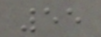55
